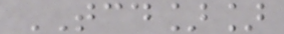TCD]]
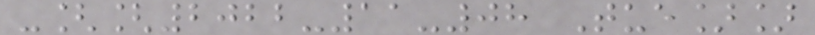-[[2022-11-08 Tue]]
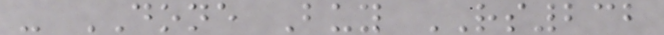- DONE Buy RS232
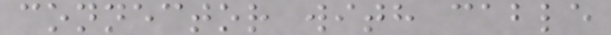connector with cable
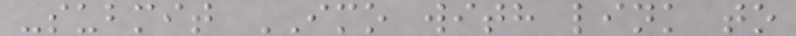-submit IMO with link to
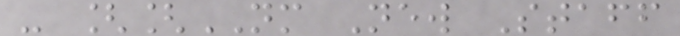- [[NM New Staff
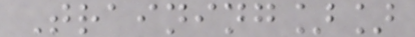Training]]
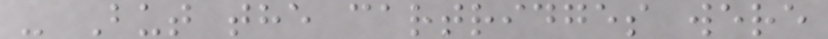- But the cartridges were
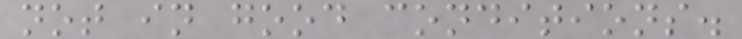not in good conditions.
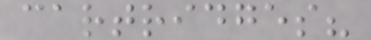cartridges?
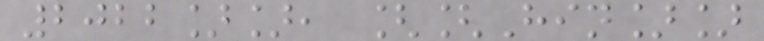2022]], [[Hin]]
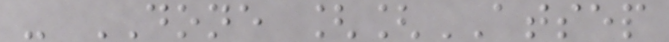- DONE [[ATSEP
